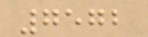7572
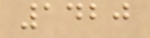1420
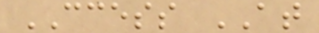CCESS AT
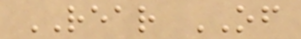REAR OF
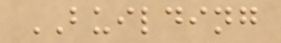BUILDING
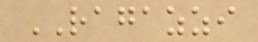RAGAZZI
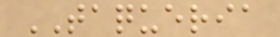TAQUERIA
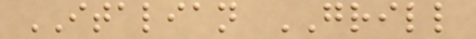ITALIAN GRILL
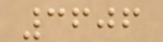3606
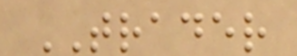TRADER
